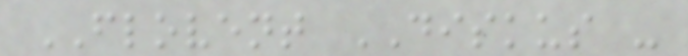FLOVENT DISKUS -
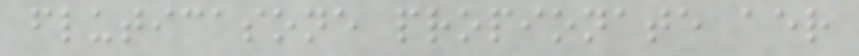fluticasone propionate aer
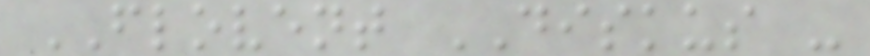FLOVENT DISKUS -
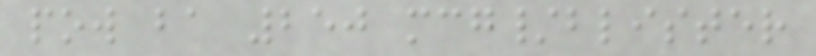pow ba 250 mcg/blister
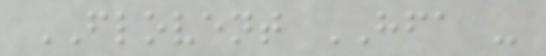FLOVENT HFA -
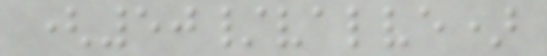(50/valve)
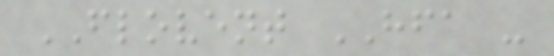FLOVENT HFA -
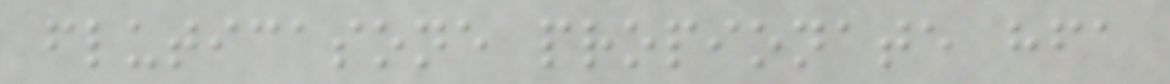fluticasone propionate hfa
